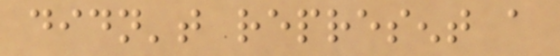didn't represent a
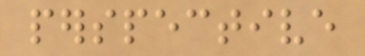perspective
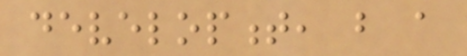development, but a
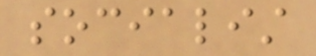socialist
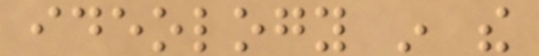ideology in the
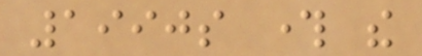1990s through the
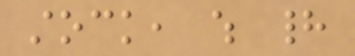stock, which had
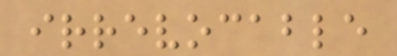irrevocable
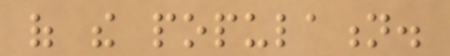of the population.
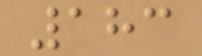183
